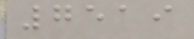7519
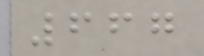667
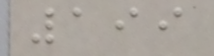199
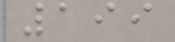199
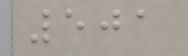501
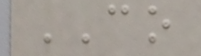CO
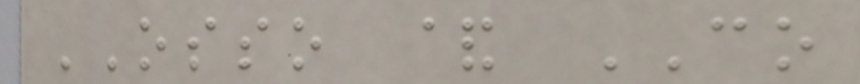OSSO & CO
